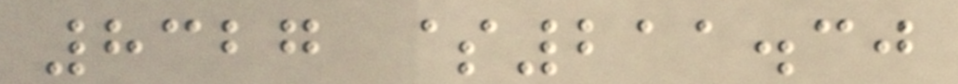8327 $211.30
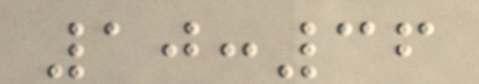10:36
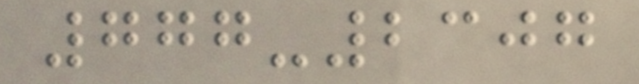777-2307
